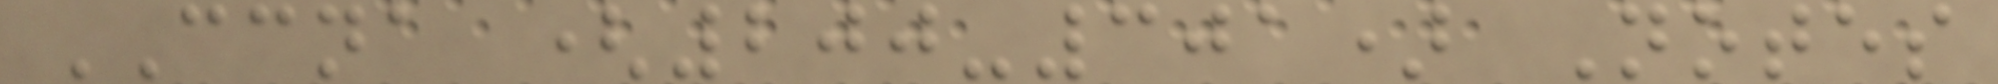CCNA (200-301) Notes
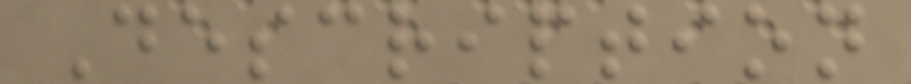Description
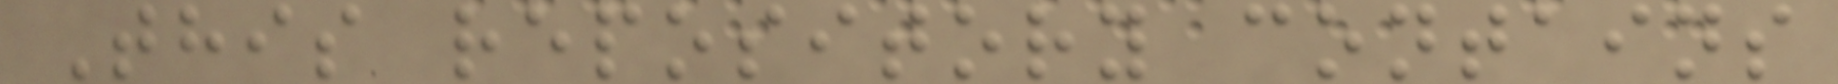This repository contains
